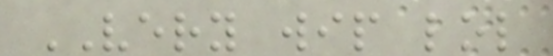VERY wip lol
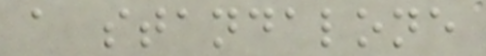a standalone
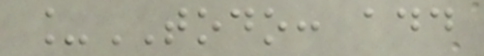_TODO: add
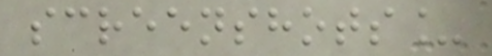screenshots_
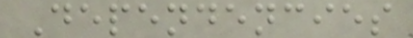Dependencies
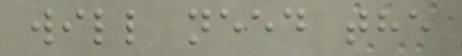will need the
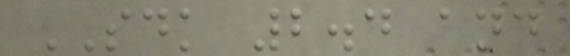SDK 2.4 and
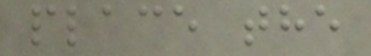place the
